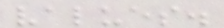values.
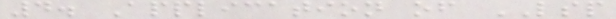4. Application of LSP
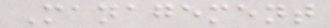Management
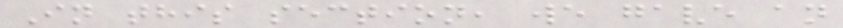In this section, we gave an
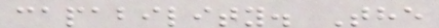capability. The
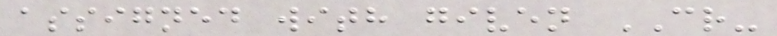assigned with given CR-
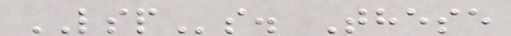LSPs. These
